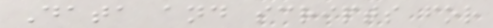Data and scripts for
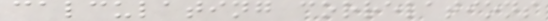calculating correlations
